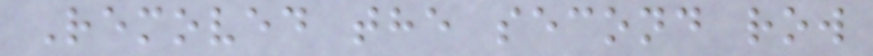Removed the second row
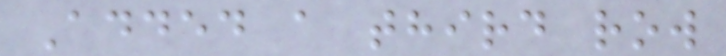Added a third row
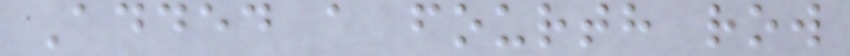Added a fourth row
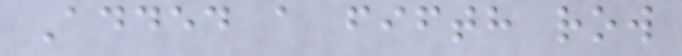Added a fifth row
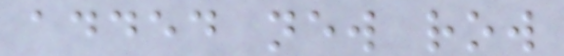added new row
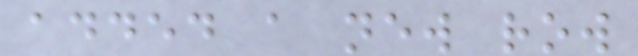added a new row
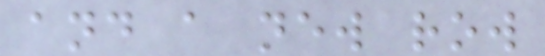and a new row
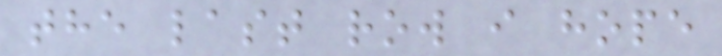the last row i hope
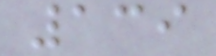139
